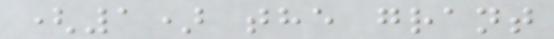(1) the grant
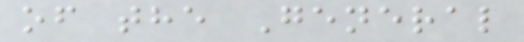of the General
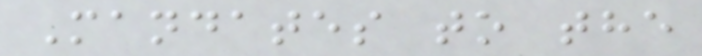Mandates to the
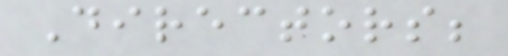Directors;
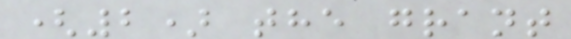(2) the grant
